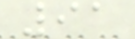91
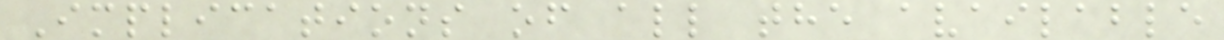Implications of all the available
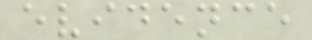evidence
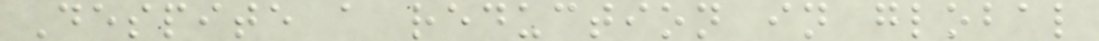Despite a reduction in global
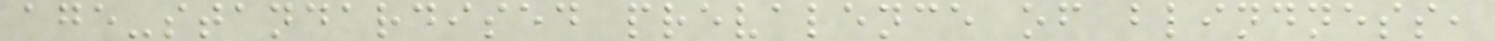age-standardised prevalence of blindness,
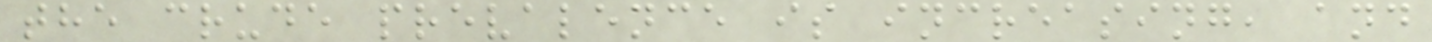the crude prevalence is increasing, and
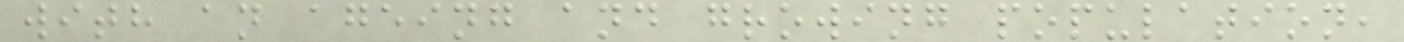with an ageing and growing population,
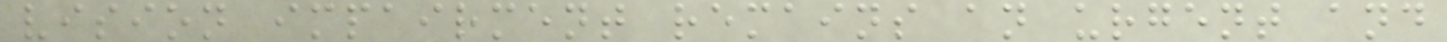vision impairment remains an urgent and
